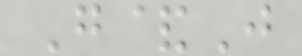G&J
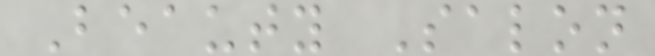Beauty Salon
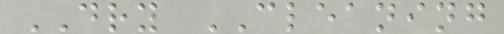DRY CLEANING
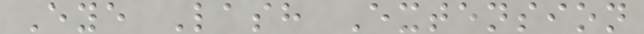Eye Lash Extension
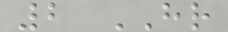2 HR
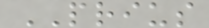PRIUS
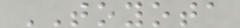TOYOTA
